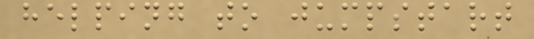helping to jumpstart
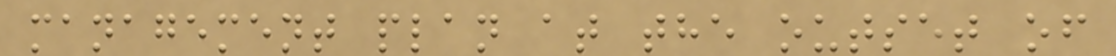management plan at the outset of
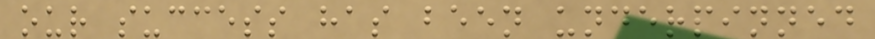our success has been underpinned
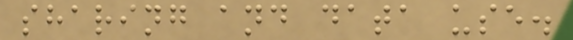sharing and data use.
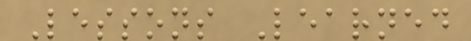Lessons Learned
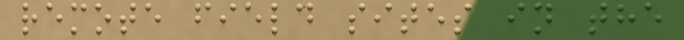remote field sites in the
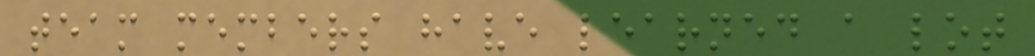team members have learned a lot
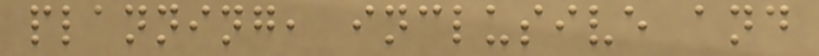planning, inclusive and
